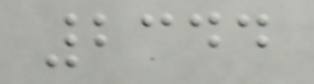2344
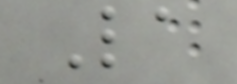La
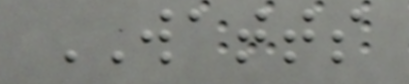WATTS
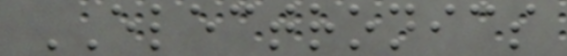ELECTRONICS
